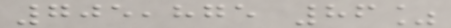705,875 86%
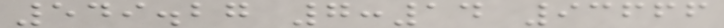549.27 7:14 93666
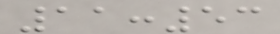11:53
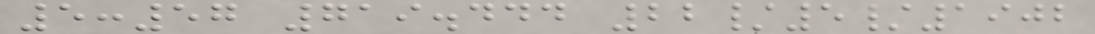5:57 719.444 22/5/1902
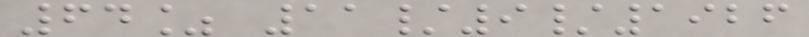64% 11/9/1926
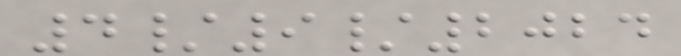4/9/2024
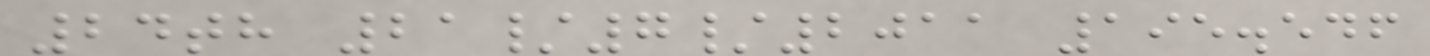24th 21/7/2011 195.546
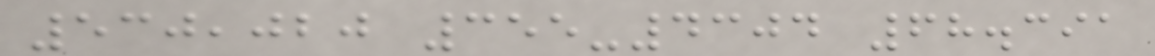530,020 355-4304 68.391
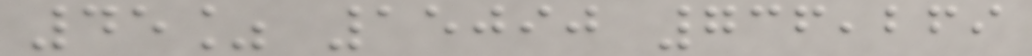45% 15090 736,269
